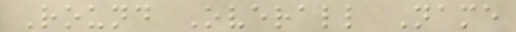Round Overall Name
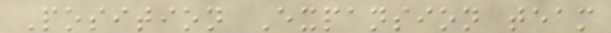Position Expansion team
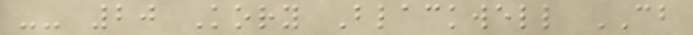-- 20 Kory Blackwell CB
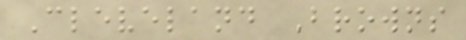Cleveland Browns
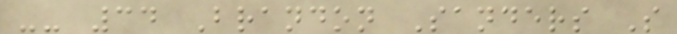-- 34 Brandon Sanders S
